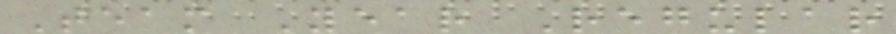Team Year Regular
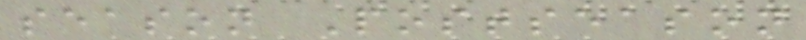season Postseason
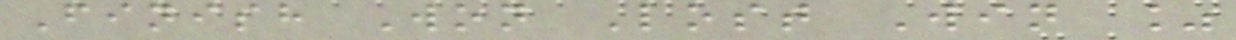Finish Won Lost Win %
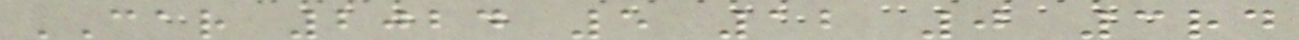CAR 2024 5 12 0 3rd
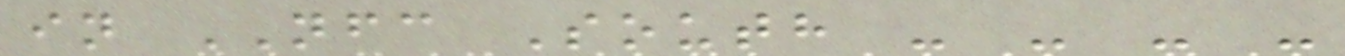in NFC South - - - -
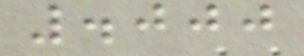.000
